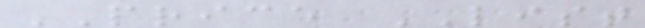PRICE LIST
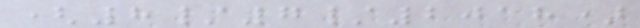(8/7/2018)
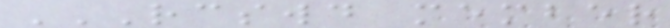RCSWD MEMBER
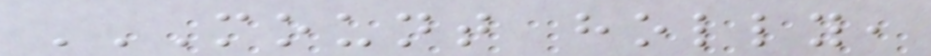MOUNT HOLLY,
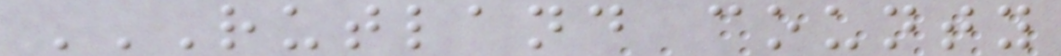RUTLAND COUNTY
